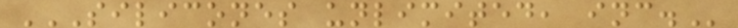SILICONES UNLIMITED, INC.
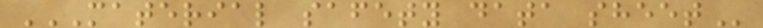MATERIAL SAFETY DATA SHEET
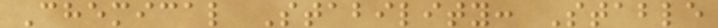Chemical Stability: Stable
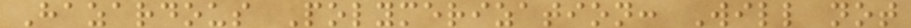Hazardous Polymerization: Will not
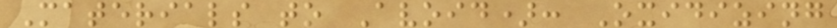Materials to Avoid): Oxidizing
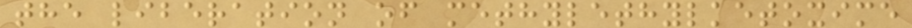the liberation of methylethylketoxime
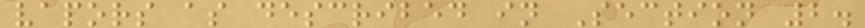vapors as described in Section 2.
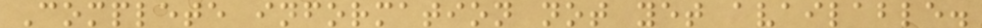Complete information not yet available.
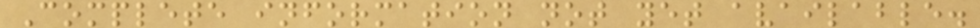Complete information not yet available.
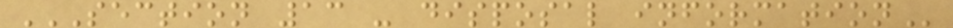SECTION 13 - DISPOSAL INFORMATION
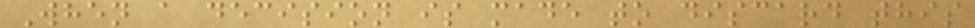When a decision is made to discard this
